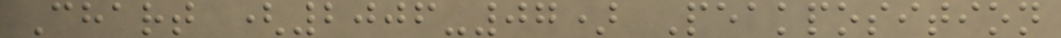Chart (2006-07) Peakposition
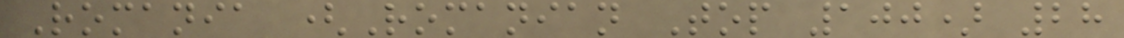Romania (Romanian Top 100) 28
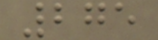275
